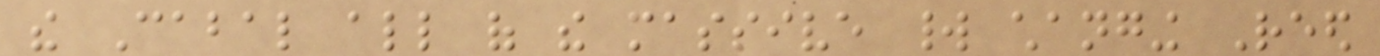the Cabal all of the massive world changing Reed
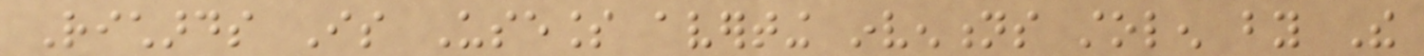Richards Is Useless averting inventions stolen by The
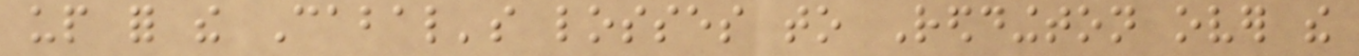up for the Cabal's losses to Reddington over the
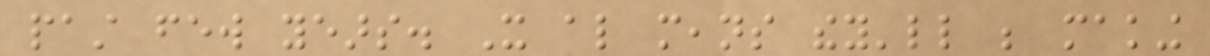past few years. It also means they'll be making
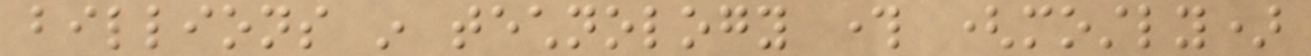billions in technology through (mostly)
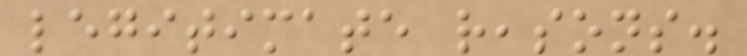legitimate reasons.
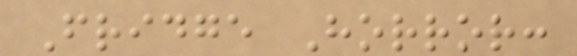Fridge Horror:
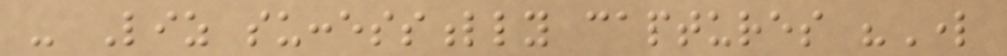- Liz successfully captures "Lord
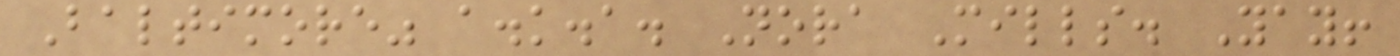Baltimore" a.k.a. Nora Mills. Yay!
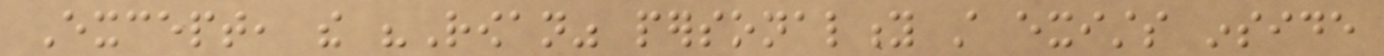Except, the "Rowan" personality still exists inside
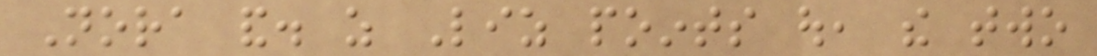Nora and. as Liz points out, the two
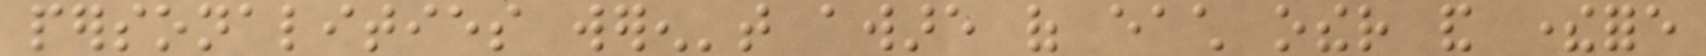personalities weren't aware of each other and therefore
